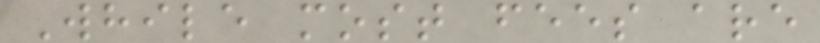While most fees are
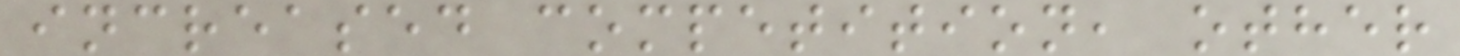increased competition, other
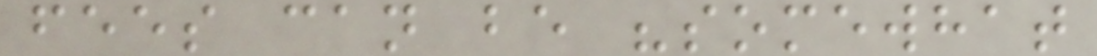fees can be "somewhat
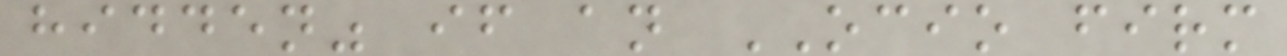hidden" if an OCIO firm
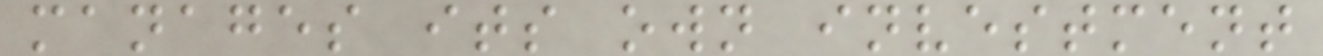manages its own investment
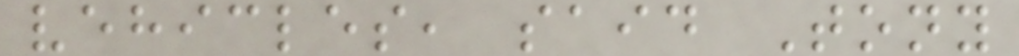vehicles, said Tony
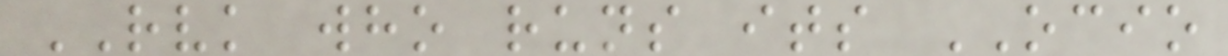RVK who runs its OCIO
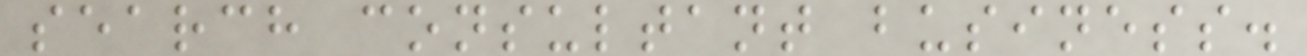search consultant business.
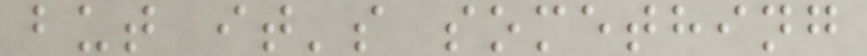but it's something
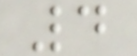4
